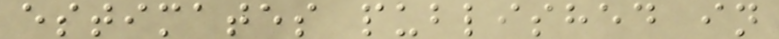estimates published in
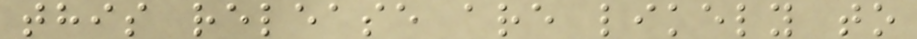this release are likely to
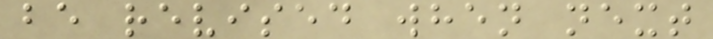be revised when next
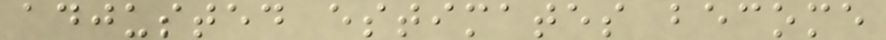adjusted estimates become
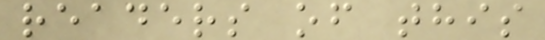readers of this
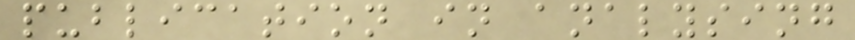publication in analysing
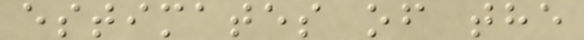estimates of the
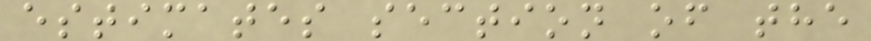estimates section of the
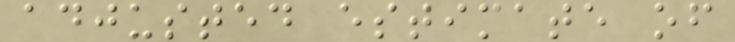adjusted estimate of
